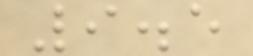9.5
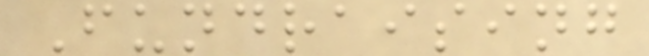Fundraising
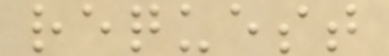request
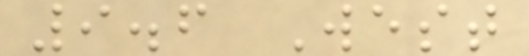9.6 West
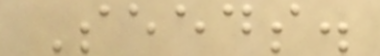Seeds.
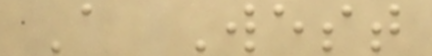A West
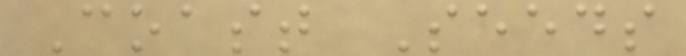Coast Seeds
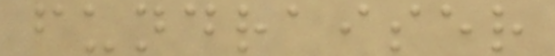fundraiser
